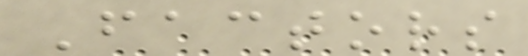Factors
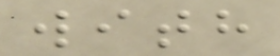with
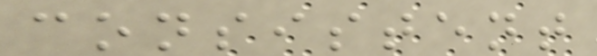consistent
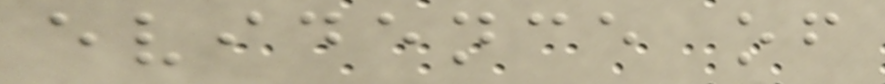evidence of
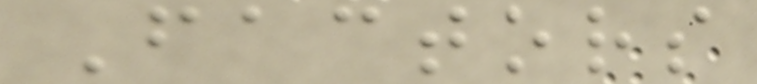Factors
